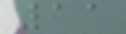11
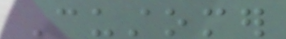Customer
